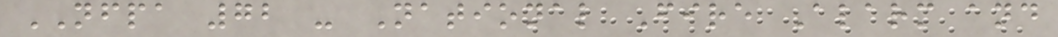NFPA 72 - National Fire Alarm and
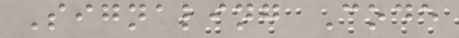Signaling Code
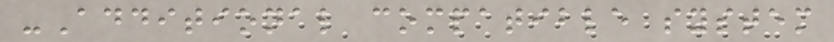-Additional compatible system
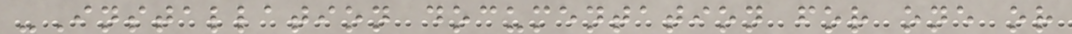-Installation documentation for one or
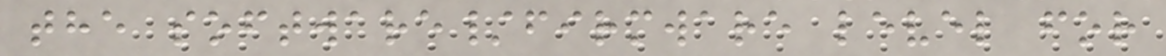the software/firmware level for
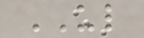UL
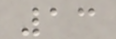13
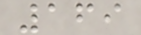169
